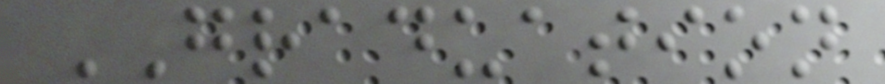GRADUATION
